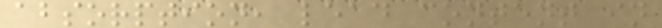absorption, lead content in
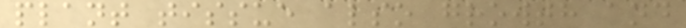plant tissue also growth and
